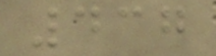437
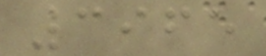3965
